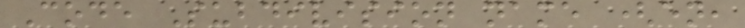Code Subdivision name (en,
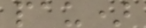pau)
